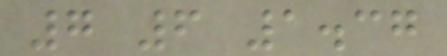7 6 1.37
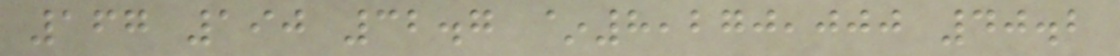167 190 32.7 ~8,270,000 40.2
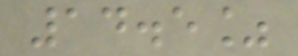14.5%
